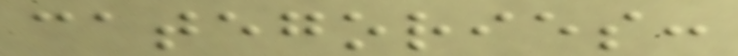categories:
